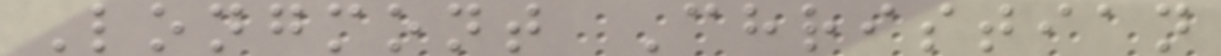Longmont Christian
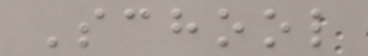School
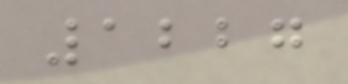1227
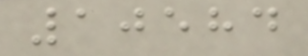10584
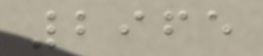2965
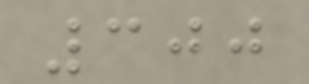300
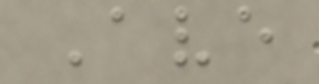Ave
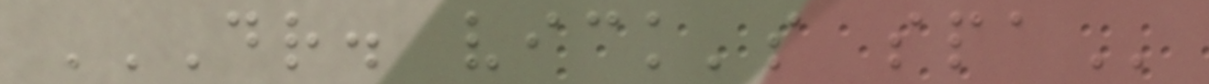DR. VICK'S SPA
